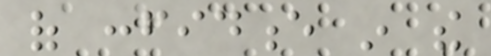of confidence in the
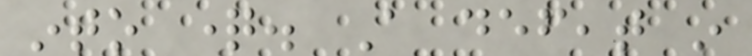into question. A defeat in
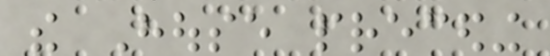the House preceding
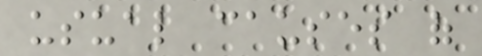usual causes of
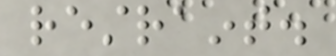restraint.
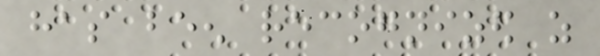has been recognized as
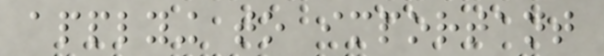applying to important
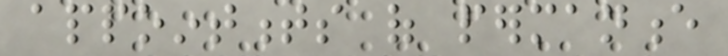appointments of permanence
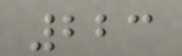223
